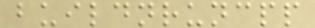buildnruncpp
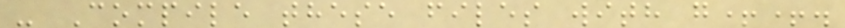- Compile these files with g++.
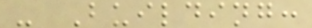- Building:
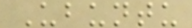Ubuntu
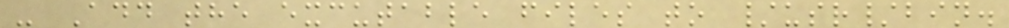- Add the excutable files to /usr/bin.
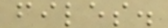files.
